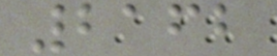2162
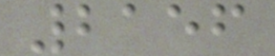2156
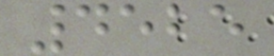4525
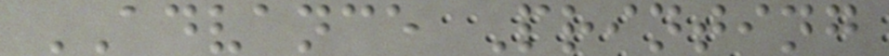ADVANCE Printing
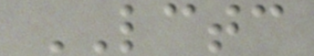LCTC
